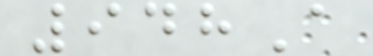948A
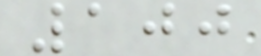100
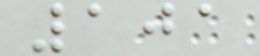101
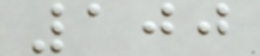100
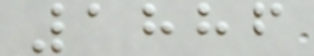1886
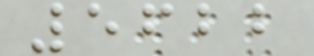5622
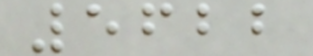5622
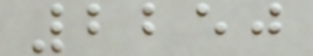2250
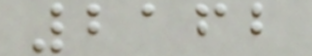2162
